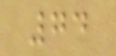74
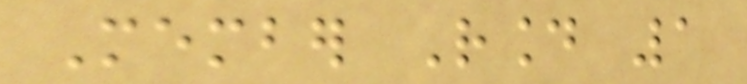Member Round 1
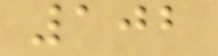102
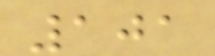101
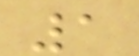1
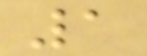1
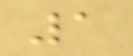1
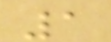1
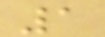1
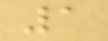1
